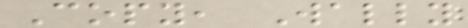Copy, Wally
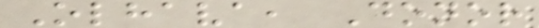Olhava, Donor
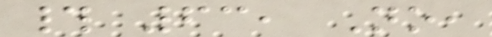# 63, No,
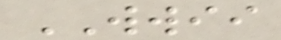WWII
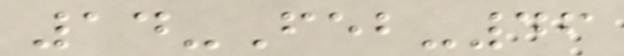14-Feb-46
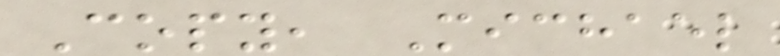Copy, Michael
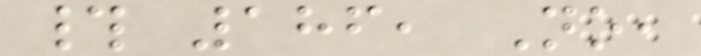# 186, No,
